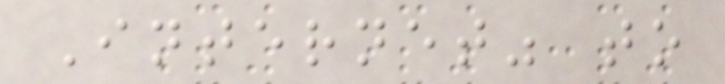Internet" to
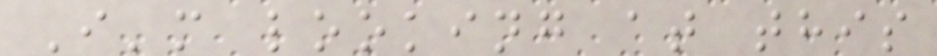I'm looking at this
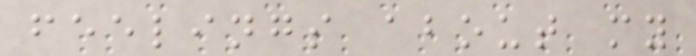feelings about my
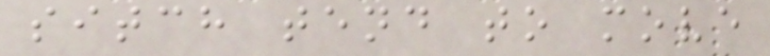sitch tend to move
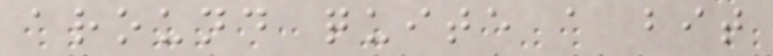around quite a bit
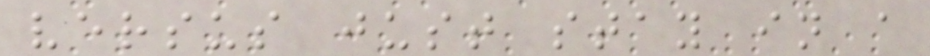versus just stay in a
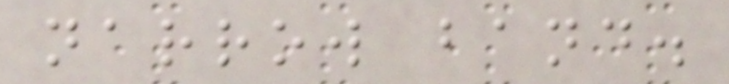narrow band.
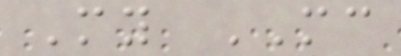My MC
